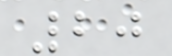20
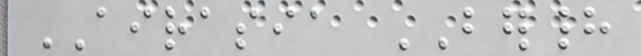AIRASIA BERHAD
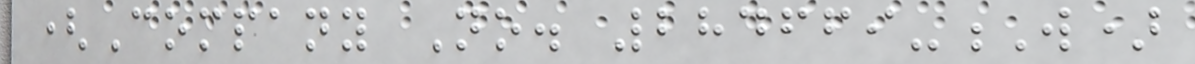(Company No. 284669-W)
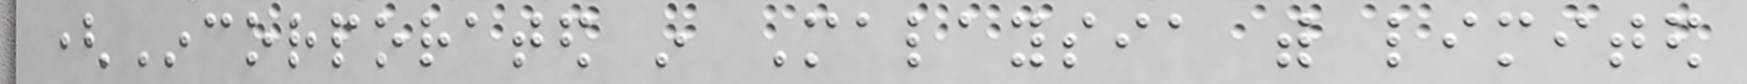(Incorporated in Malaysia with limited
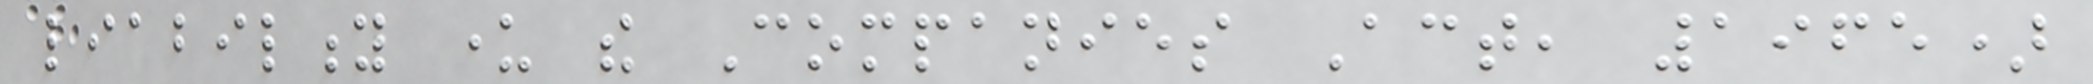liability under the Companies Act, 1965)
